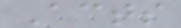Acts
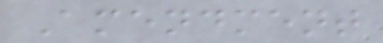Amendment
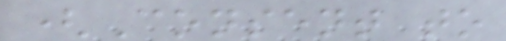(Consent to
